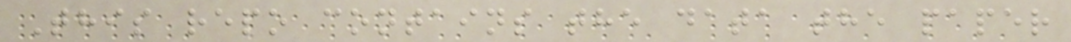This repo contains the data the paper
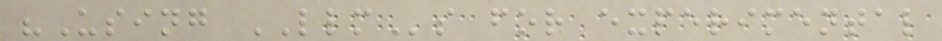"Using LLMs for experimental
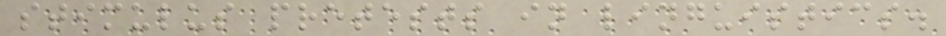stimulus pretests in linguistics.
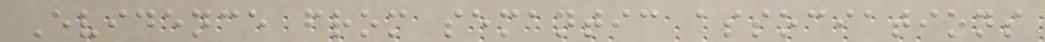Evidence from semantic associations
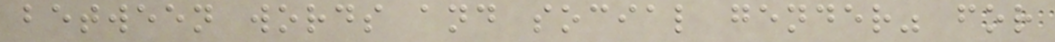between words and social gender" for
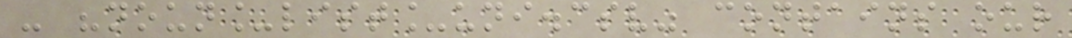- "noun_list_uni.csv" contains our
